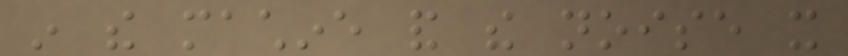in the machine and the noise it
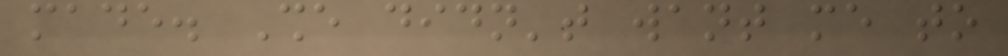made. She didn't want me to
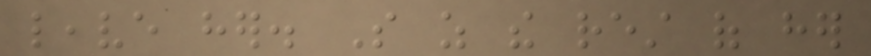leave her. So as the rest of her
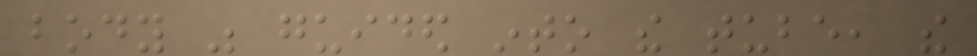body was guided into the tube, the
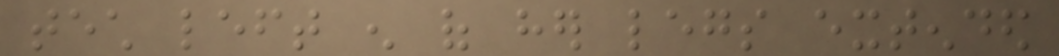tech left enough of her legs extended
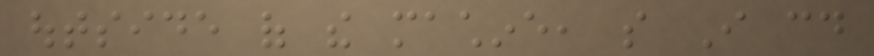outside of the machine, so I could
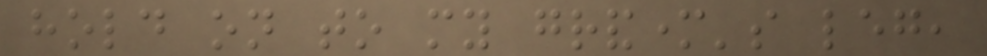hold on to my grandmother's leg,
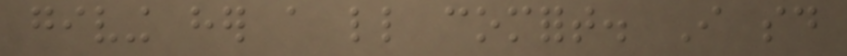giving her a little comfort. I said
